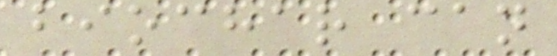biochar can
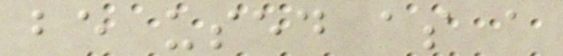be used as a
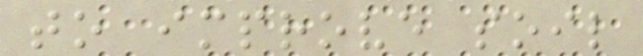to improve soil
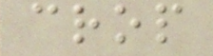crop
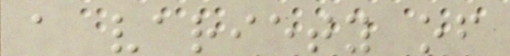a variety of
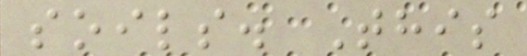soils. This
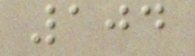104
